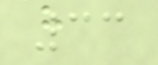33
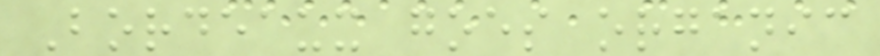Bordeaux goes organic
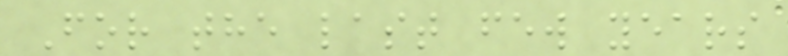For the last few years
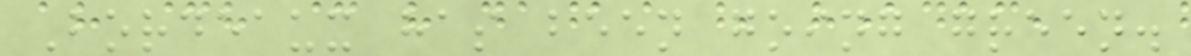Bordeaux has been going green.
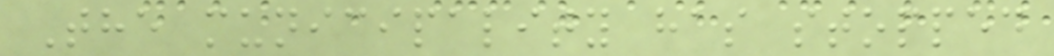The municipality has stopped
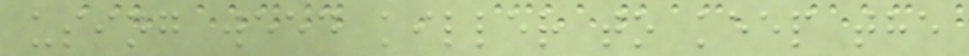using weed killer to keep the
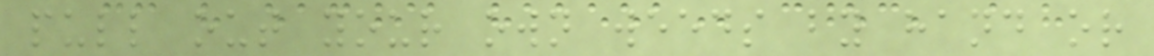pull out your own weeds by hand or
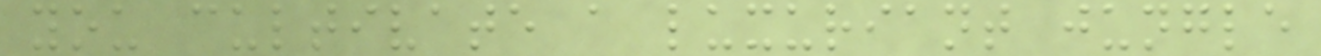you cultivate a luxuriant jungle
